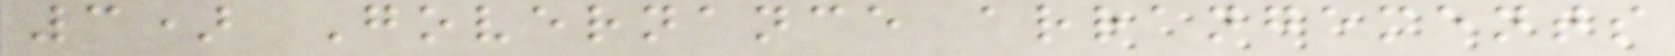3) Governance arrangements
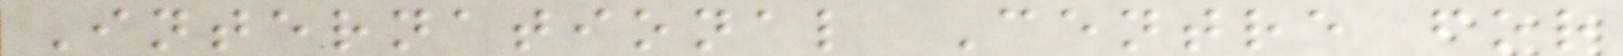International Centre for
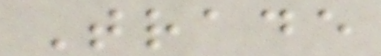Trade
